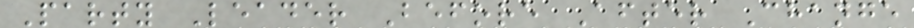Party Leader Before After Change
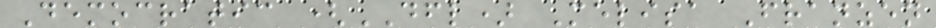Democratic (DFL) Melisa Franzen
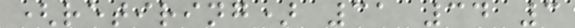(retiring) 31 34 3
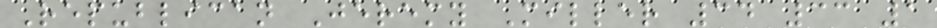Republican Jeremy Miller 34 33 1
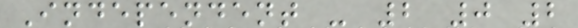Independent - 2 0 2
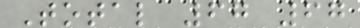Total 67 67
